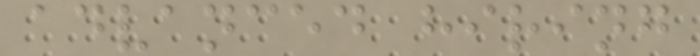advanced hiring
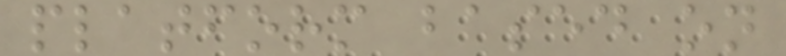platform based on
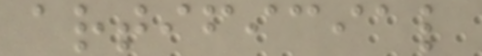artificial
